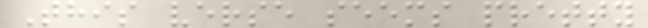This verse seems pretty
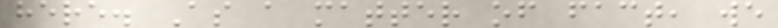here. As a matter of fact, we
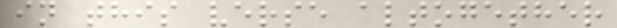in this verse altogether
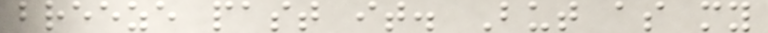breeze past it. But as my
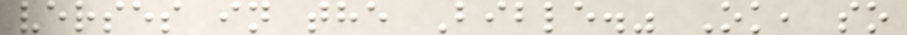verses in the Bible." Ok, so
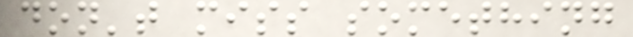don't miss something
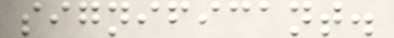significant.
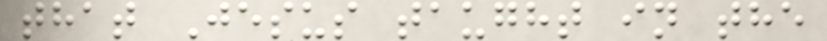that Jesus taught in the
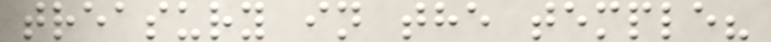treasury in the temple?
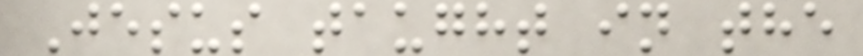Jesus taught in the
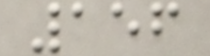156
